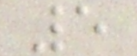5
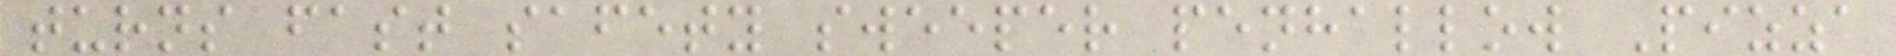turns fast safety sweeper penhallow Pizza
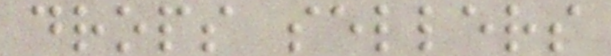drops sellers
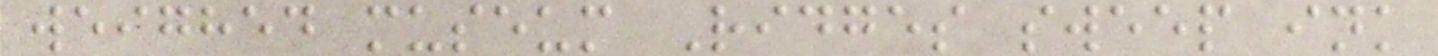weighed museum Ridges sweep ink
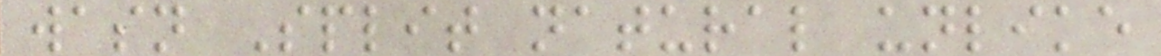wasn Split natural unlike
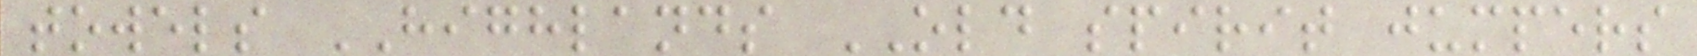towels HIGHLANDS OLD spirit jumpers
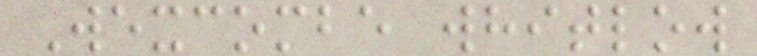Wexcombe whitlow
